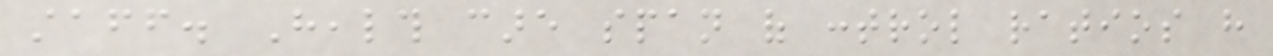staff. Health care span of control ratios have
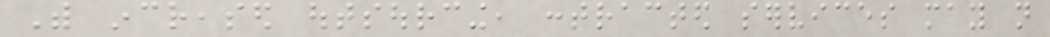With increased outsourcing, contracted services may not
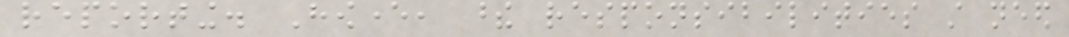reporting. However, these responsibilities still need
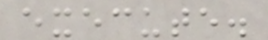execute.
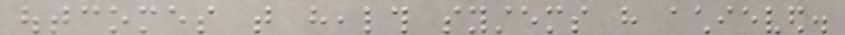outcomes that health systems have achieved.
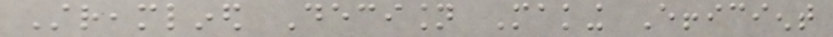Streamlined Decision Making Efficient
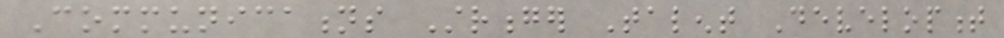Communications Stronger Talent Development
